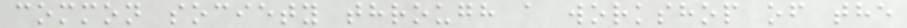common society through a workshop of the
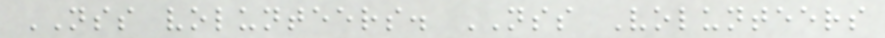NSS volunteers. NSS Volunteers
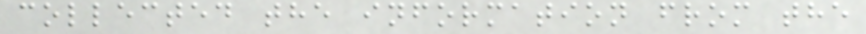collected the information from the
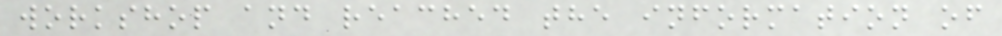workshop and reached the information of
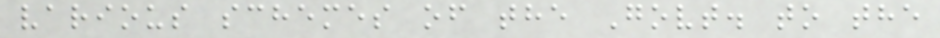various schemes of the Govt. to the
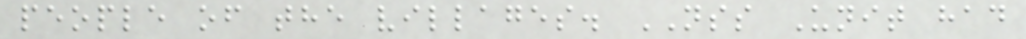people of the villages. NSS Unit had
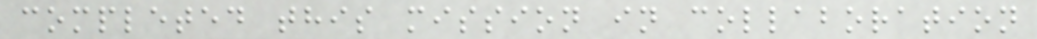completed this mission in collaboration
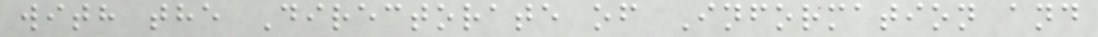with the Directorate of Information and
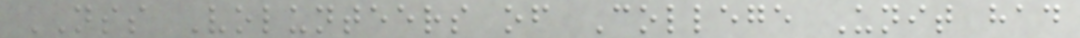NSS Volunteers of College Unit had
